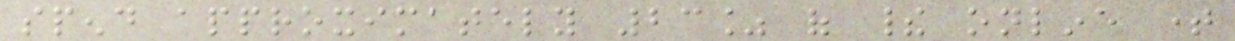spend approximately 23% of their online time
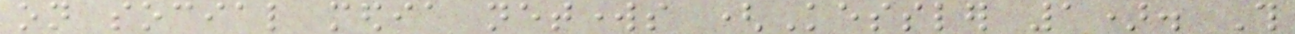on social media networks (Kessler 1). This
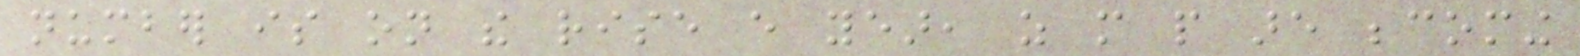number is on the rise every year, as more people are becoming
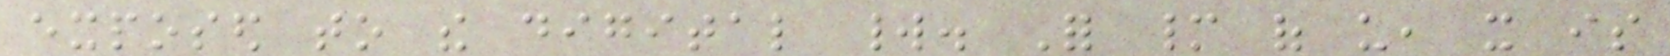exposed to the digital world. For many of us, it is
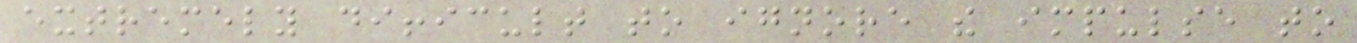extremely difficult to ignore the impulse to
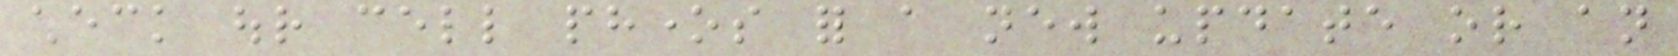check our cell phones for a new update or an
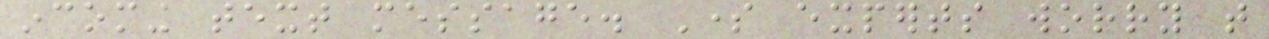incoming text message. Some experts worry that
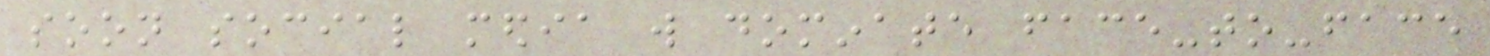soon social media will dominate face-to-face
